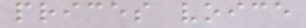prices voice
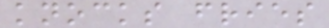knocks fries
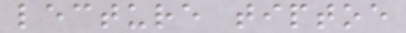lecture tiptoe
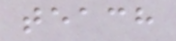teach
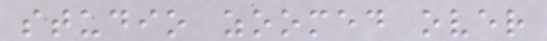studio zoomed over
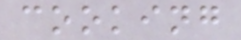cooking
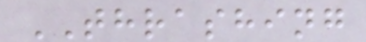THRASHING
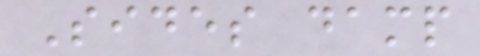Sides damp
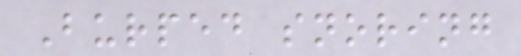Burped snoring
